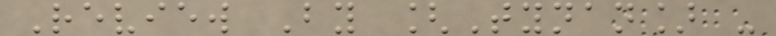Review By [Tynan] -
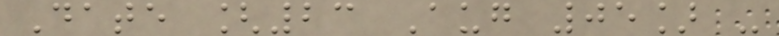Date [23 Aug 05] -
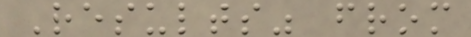Results" from
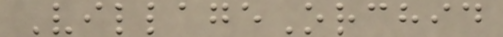VillageOrchid
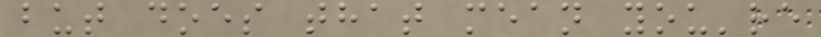but does that mean you're
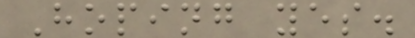Hoping yes.
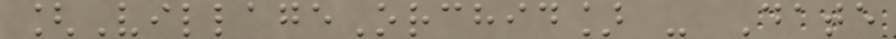[VillageOrchid] - Date
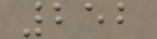252
